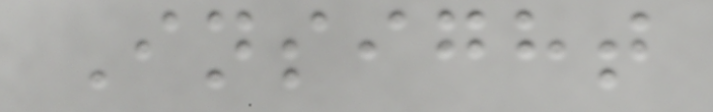Insight
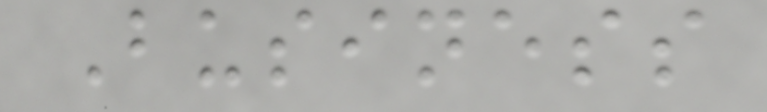Business
